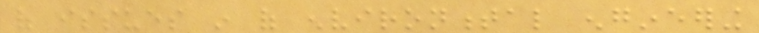of issues in of environmental engineering
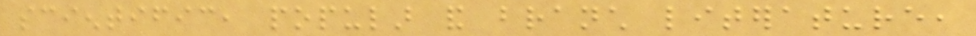scientific, popular and branch literature,
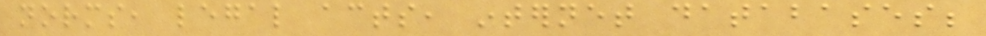norms, legal acts, internet databases;
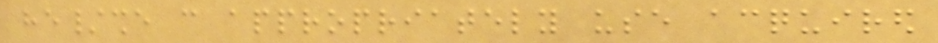he/she can appropriately use acquired
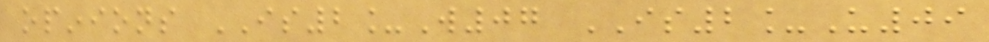opinions IS2_W07 IS2_U09
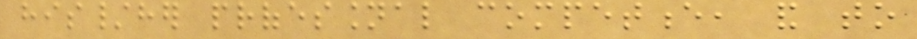his/her professional competence, and to
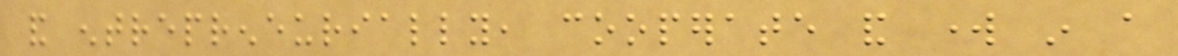and entrepreneurially, cooperate and work in a
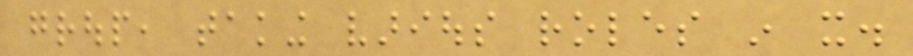group, taking various roles in it.
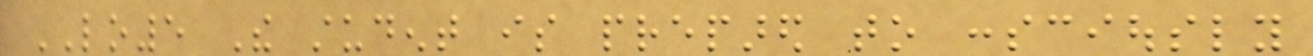LO5 The student is prepared to consciously
